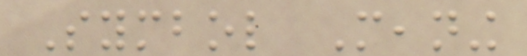Symbol Meaning
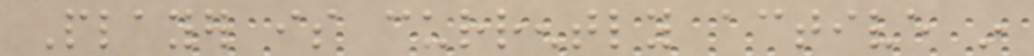Player is currently active in
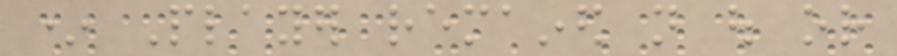* Player remained not out or
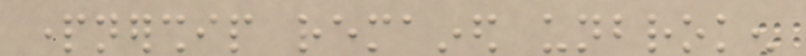partnership remained unbroken
